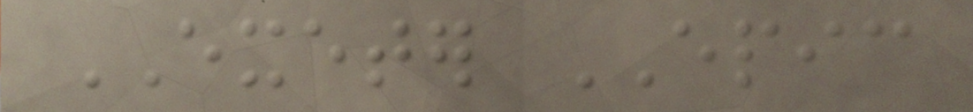EXETER EPIC
